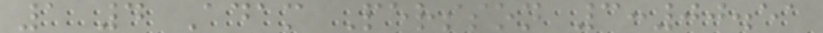1 4 Adam Persson 3:00.51
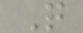Q
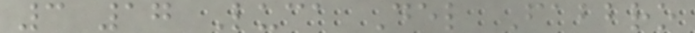3 17 Luca Del Fabbro
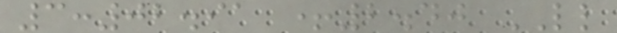3:02.91 +2.40 LL
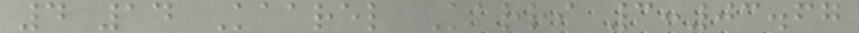4 14 Kaarel Karri 3:03.67
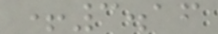+3.16
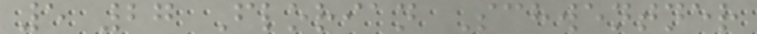5 27 Florian Schwentner
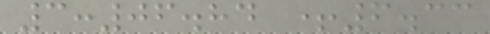3:06.84 +6.33
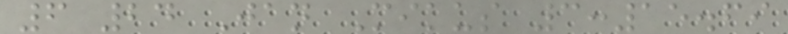6 24 Jan Mikus 3:15.69
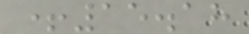+15.18
